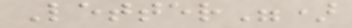Letter")
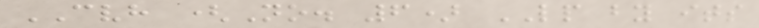CVH (No. 6) LP by its
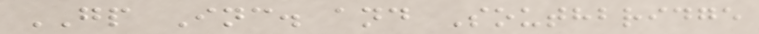GP Inc. and Southbridge
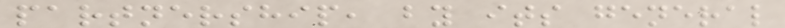partnership, by its general
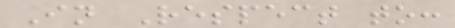In Respect to:
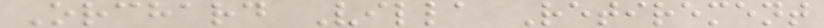Orchard Villa Retirement
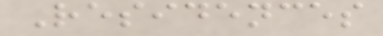Residences
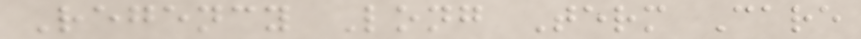Regency Long Term Care
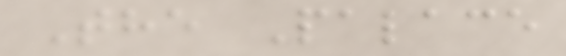The Palace
